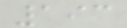193
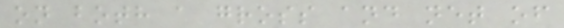on both a gross and net of
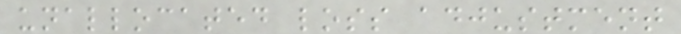unallocated loss adjustment
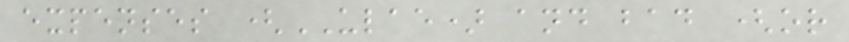expenses (ULAE) and bad (or
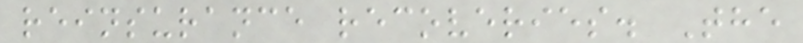reinsurance recoveries. The
